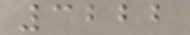3222
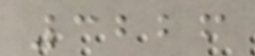3226
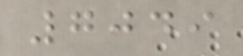7049
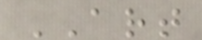ART
